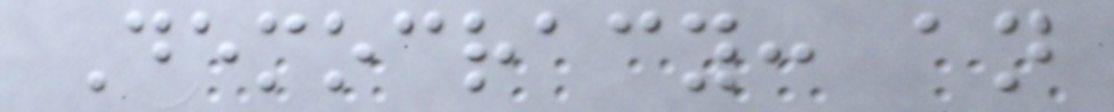Democracy: an
